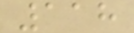118
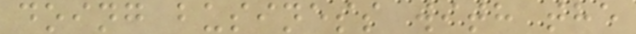doing business with the
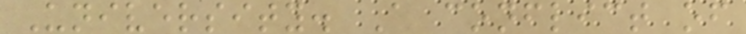University. A conflict of
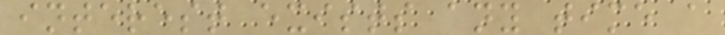interest exists any time a
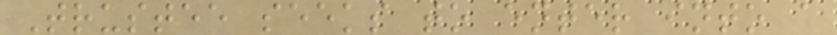Trustee seeks to enter into a
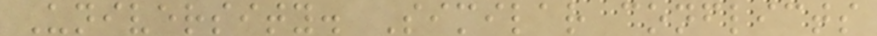University. Similar conflicts
